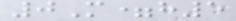0M=h5
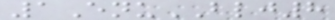1EnuBLJ8
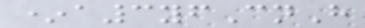*a3yfCnH
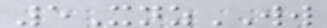5XnzWW
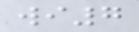wi7
